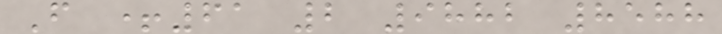F +61 2 9882 8588
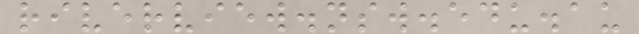riverview.nsw.edu.au
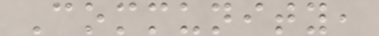Community,
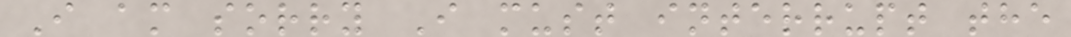I am sorry I must interrupt the
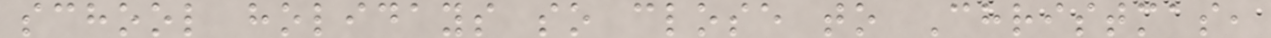school holidays so close to Christmas,
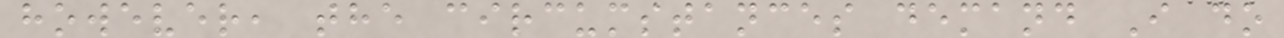however, the circumstances demand I do
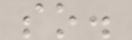so.
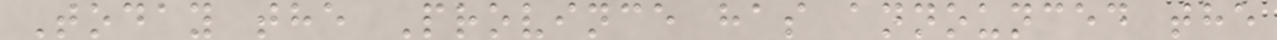Today the Province has announced the
